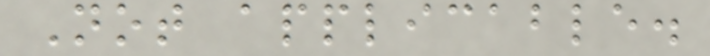Not applicable.
